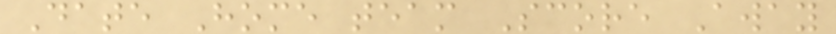Date Home team Score Away
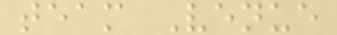team Venue
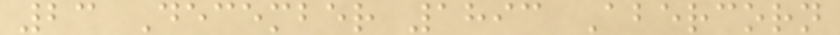23 December 1893 Abercorn
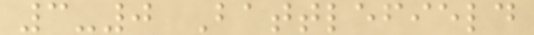3-0 Battlefield
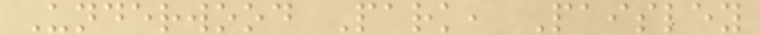Underwood Park, Paisley
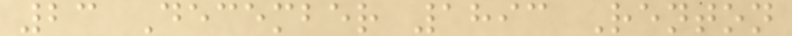23 December 1893 Renton
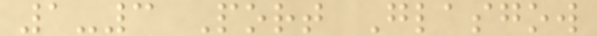1-3 Port Glasgow
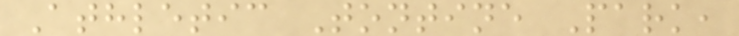Athletic Tontine Park,
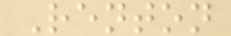Renton
